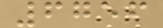6756
